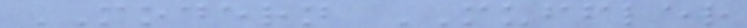MODERN MUFFLER
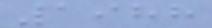1988
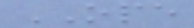OPE
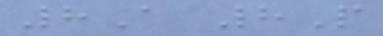8A 8P
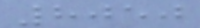8050
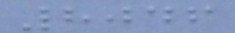8046
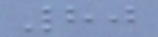80
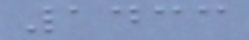1433
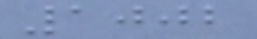1002
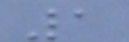1
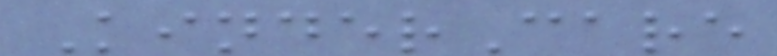KinderCare
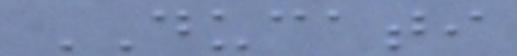DUCATI
